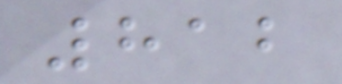812
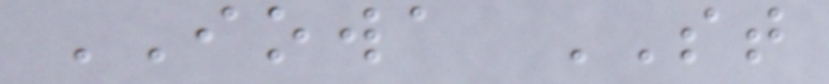IOWA ST
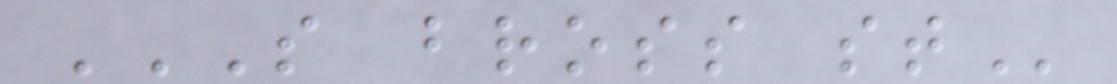S BROSS ST
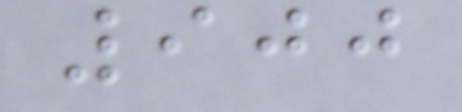900
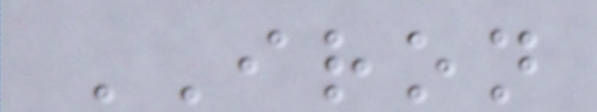IRON
